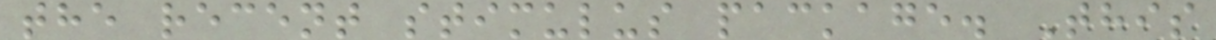the recent stimulus package. This
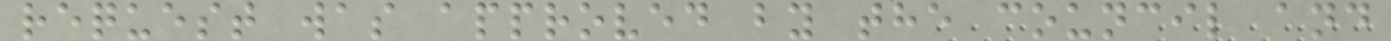request was approved by the council and
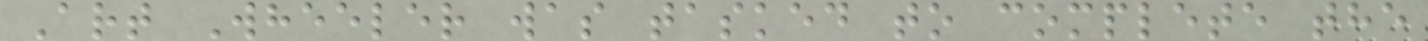Art Wheeler was tasked to complete the
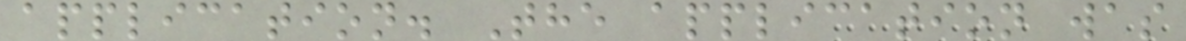application. The application was
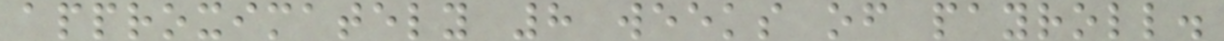approximately 8 weeks of payroll.
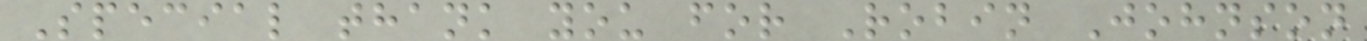Special thank you for Robin Johnson
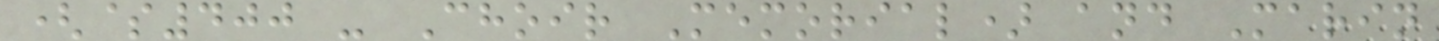($400 - Choir Memorial) and Marin
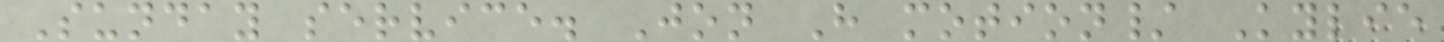Sunday service. Jon H motion/ Kylie
